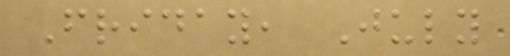Friday, July
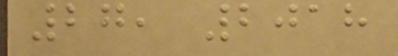27, 2018
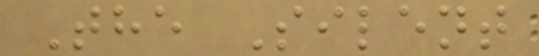The Silent
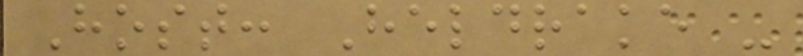Host: Heldrake -
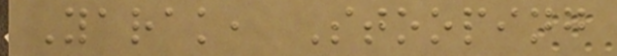Yarak, Stooping
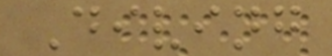Diving
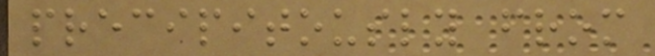precipitously from
